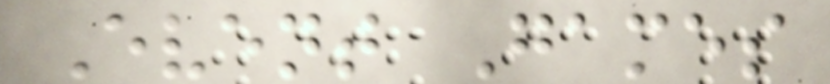Event Games
